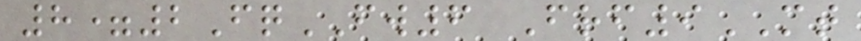8=2FqFW6 Frf9MT
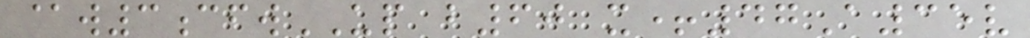@w3cfwUP b60 x+47A35v
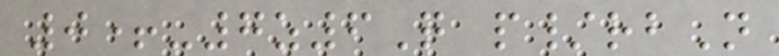0+-7z6Q p/rbN
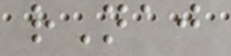rNaj
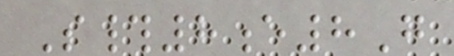S#8e8G
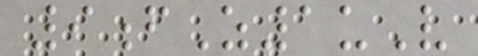9fZ1uV
